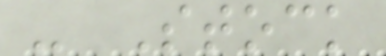- Stock
